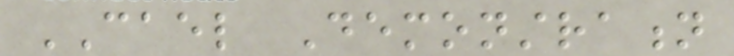CAEL Demonstration
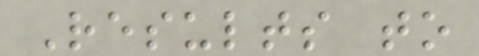Results to
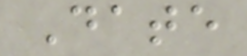Date
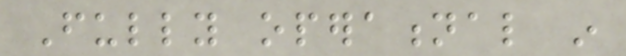Fully operational in
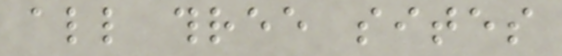all three sites
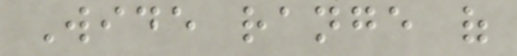Wide range of
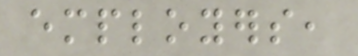employers,
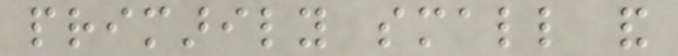primarily small and
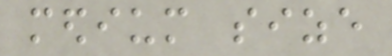medium size
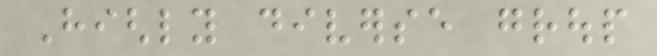Highly diverse group
